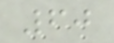60
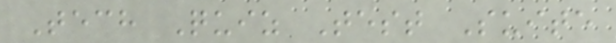Tech Quiz Test Suite
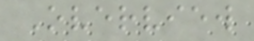Overview
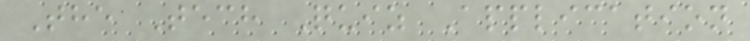The Tech Quiz Application
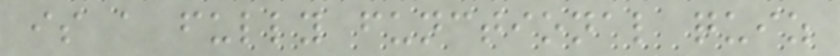is a fully functional quiz
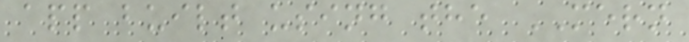app built using the MERN
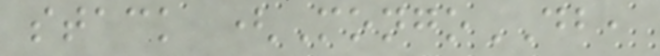stack (MongoDB,
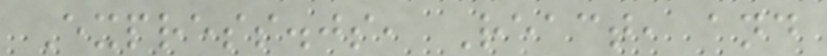Express.js, React, and
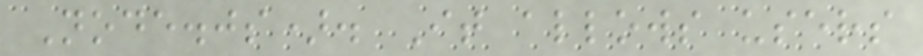Node.js). It allows users
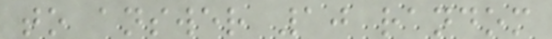to answer 10 random
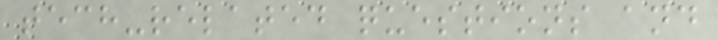tech-related questions and
